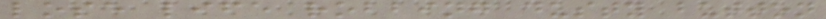lose life robbing dusty button
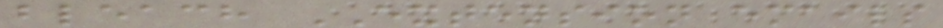bleach EXTENSION emails
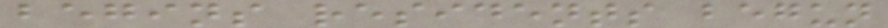begins residents begun
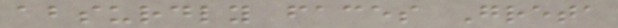absurdly faces Greta
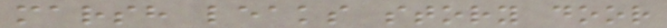marsh leaks story door
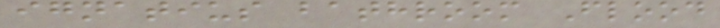ignatius bathroom Flood
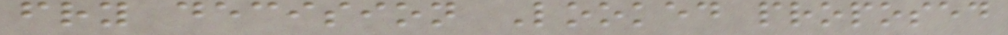fry decision Looked proposed
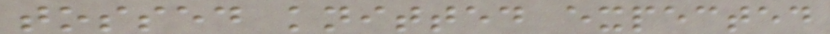tossed knitted expected
